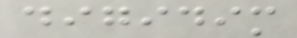digidim
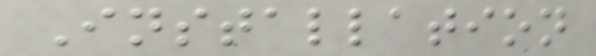Installation
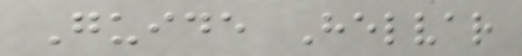Guide Helvar
